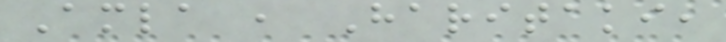Amla , Haritaki,
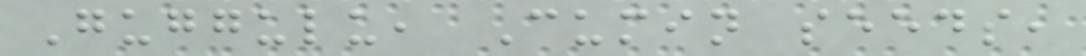Guggulu, Cumin seeds,
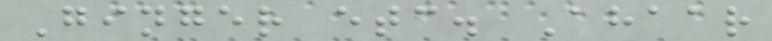Ginger etc. Ahaar
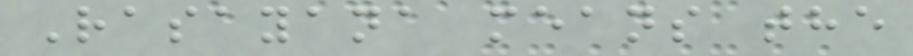Rasayana means the
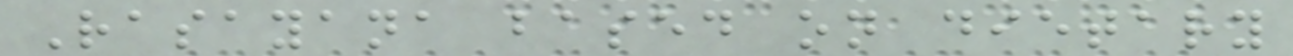Rasayana based on dietary
